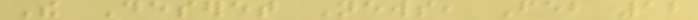The Deseret News, Feb 12
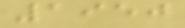1950
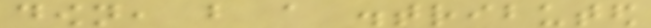down, but a distributed
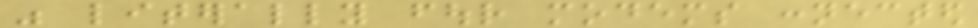was literally four modems connected
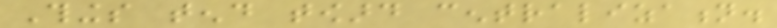Things tend toward centralization.
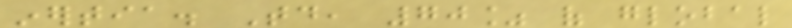inertia. Today, 70% of global
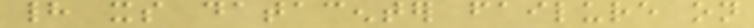had its datacenter failure on
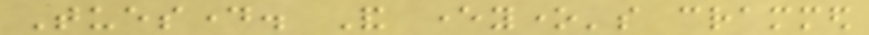Tuesday. And everyone's crammed
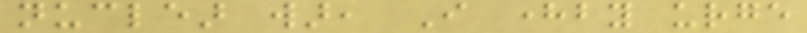nuclear war, I hereby urge
